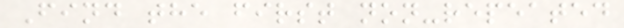Find the first non-repeated
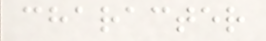character
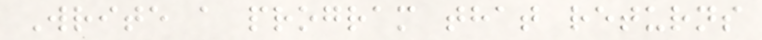Write a program that returns
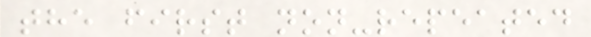the first non-repeated
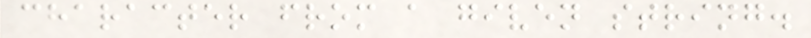character from a given string.
